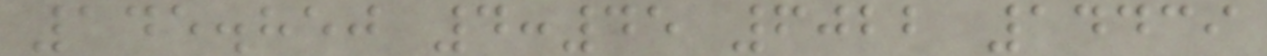145.850 4:45 6022 14439
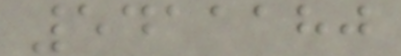5411180
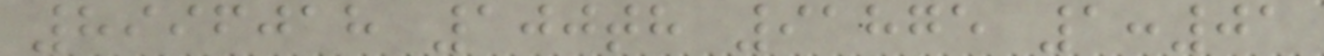8996018 100th 91875 1:01
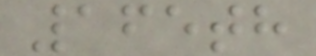165th
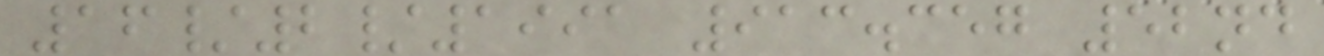16/2/1991 913.357 52nd
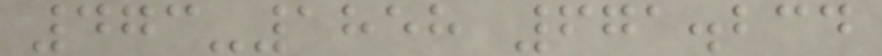473-1858 671.234
